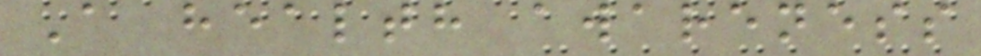A health awareness
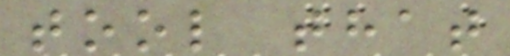tool that
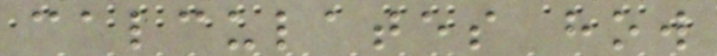calculates how
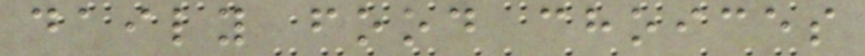daily food choices
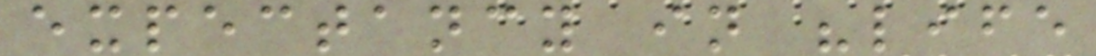expectancy in "life
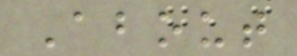About
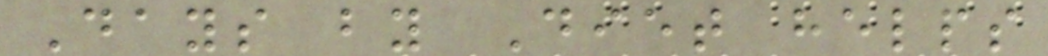Days by Diet helps
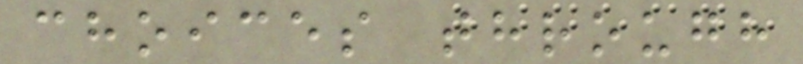choices through
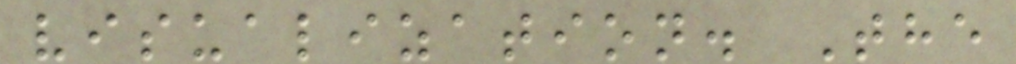visualization. The
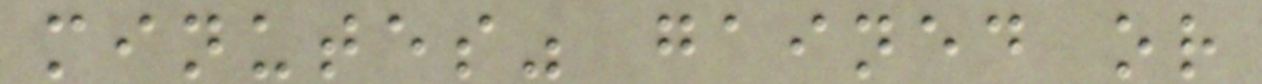minutes" gained or
